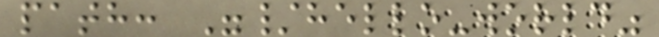path: "/hello-world"
